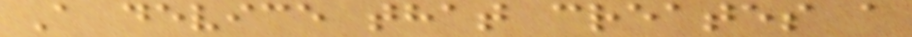A device that creates a
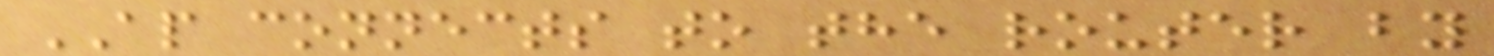AP connects to the router by
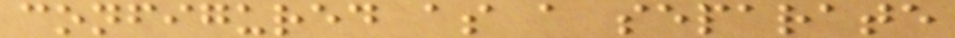configured as a separate
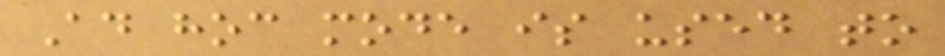Ad hoc mode is used to
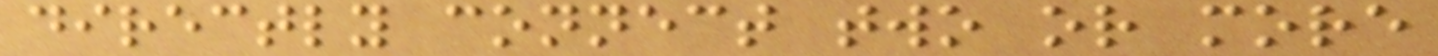directly connect two or more
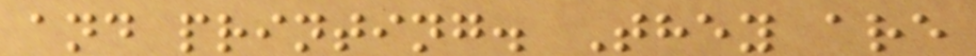and printing. They are
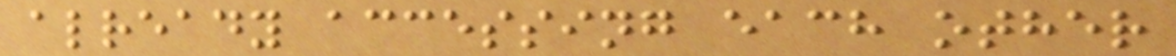already accessing each other
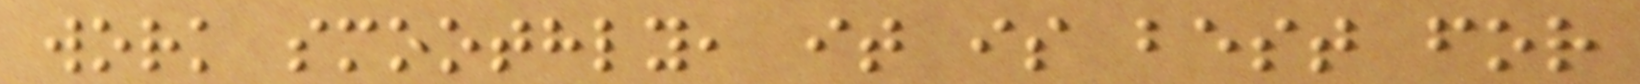work smoothly, it is best for
